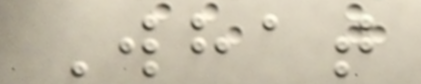What
